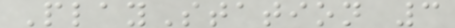PlayStation 3
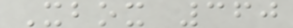Xbox 360
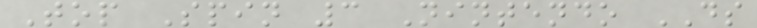Top Spin 3 Nintendo DS
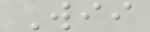Wii
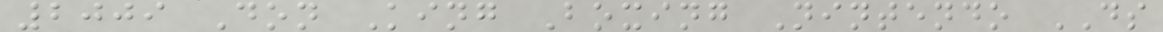2009 Don King Boxing Nintendo DS
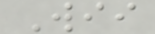Wii
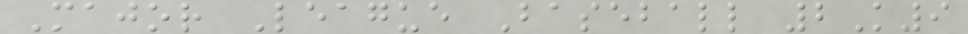Major League Baseball 2K9
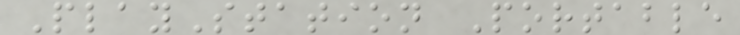PlayStation Portable
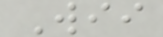Wii
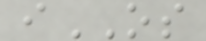iOS
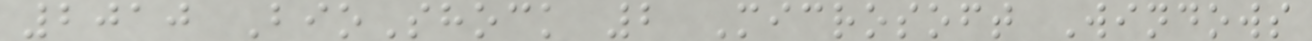2010 BioShock 2 Microsoft Windows
